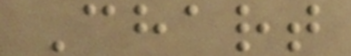Chart
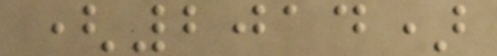(2014)
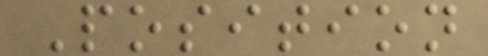Position
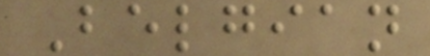Belgian
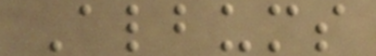Albums
